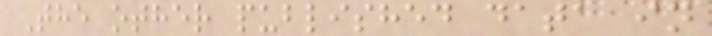The other published data in
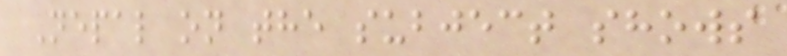Nepal on the subject shows
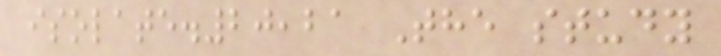isolate.20,21 The study
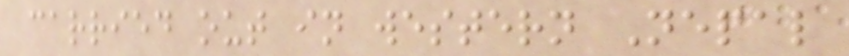carried out in western Nepal
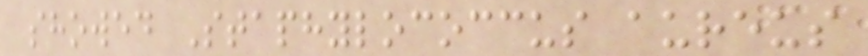showed Staphylococcus aureus
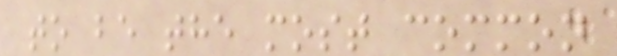to be the most common
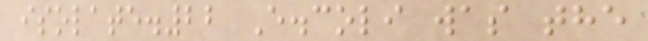isolate.22 E.coli was the
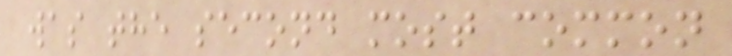was the second most common
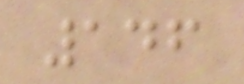146
